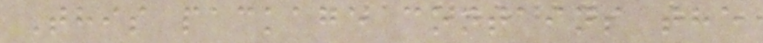This package contains the
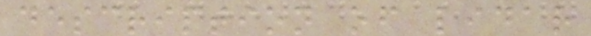description of lidar
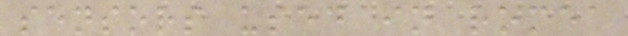sensors used in romea
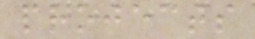projects
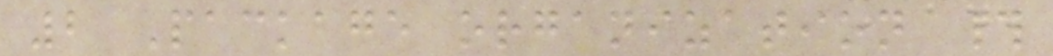2 Package organization #
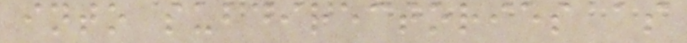into subdirectories as
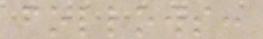follows:
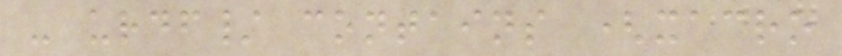- urdf/ contains (xacro
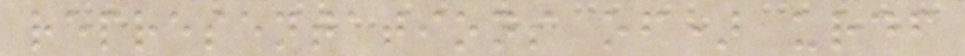representations of) urdf
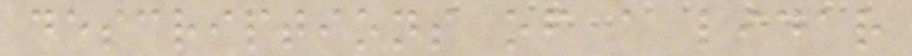descriptions of a lidar
